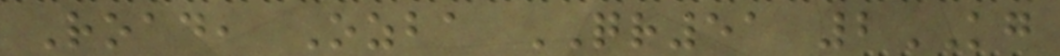Road, Ozba QR51 2KG
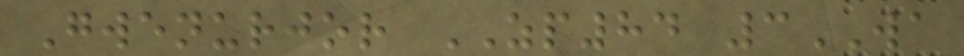Gwenurjor ZP84 3WA
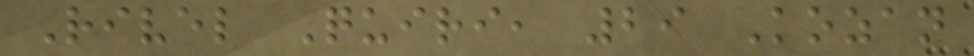Rivel Quiri, 29 Kozan
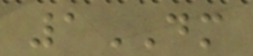1DM
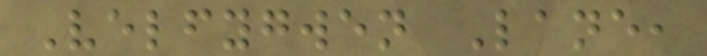Velfygwen Lane,
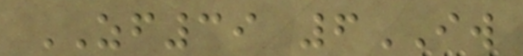ZF39 6IW
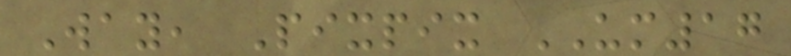Way, Pixpix UM17
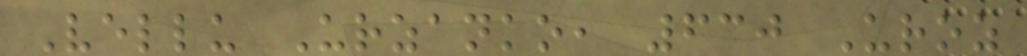Vellu Urzanko, 630 Uroz
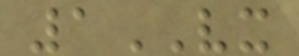1VX
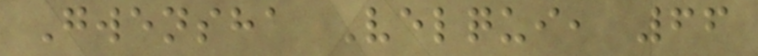Gwensha Velqui, 66
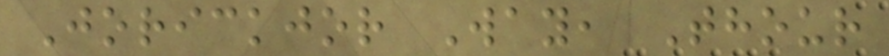Jorickjor Way, Thour
